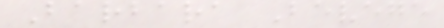Barbara Bevege
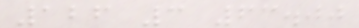126 3 63.00
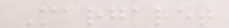Margaret
